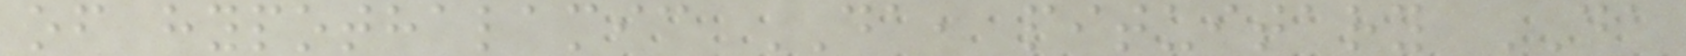of hypothalamic DA, pituitary DA
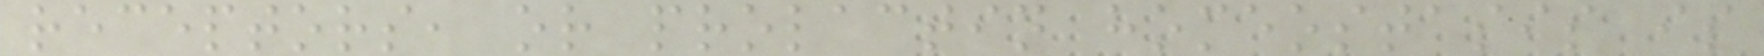receptors, or prolactin homeostasis is
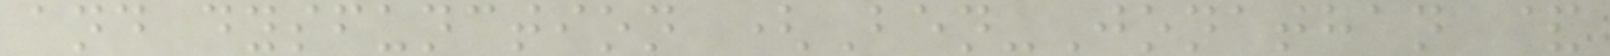and dysfunction (Ben-Jonathan &
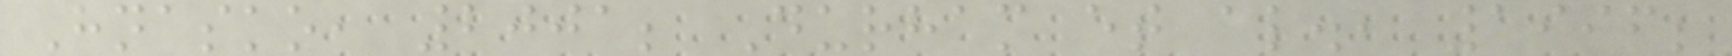Hnasko, 2001; Durham et al., 1996;
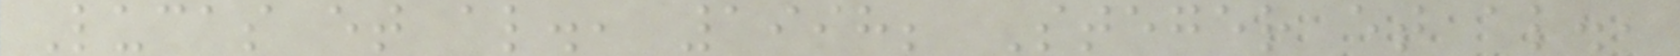Lucas et al., 1998; Steger et al.,
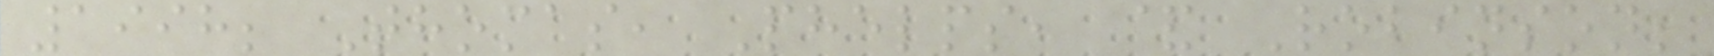1998; Thomas, Phelps, & Robinson;
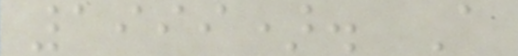1999). A
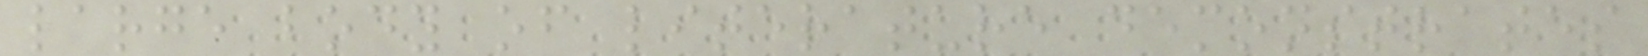large body of literature demonstrates
